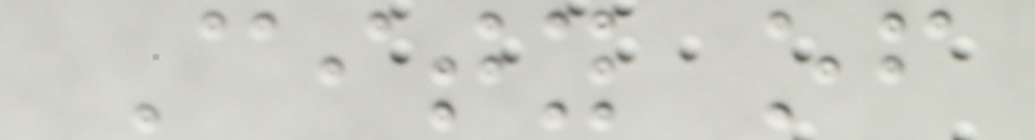City of
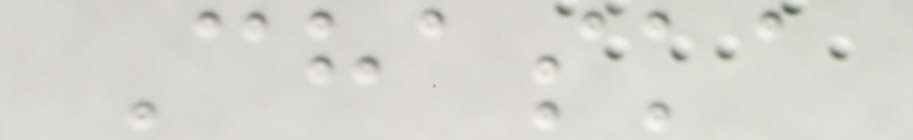Chaska
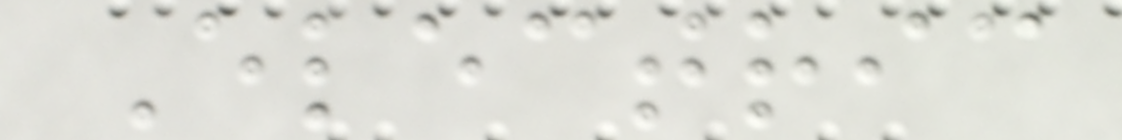Electric
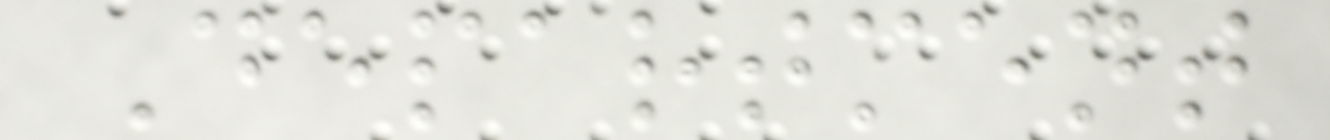Department
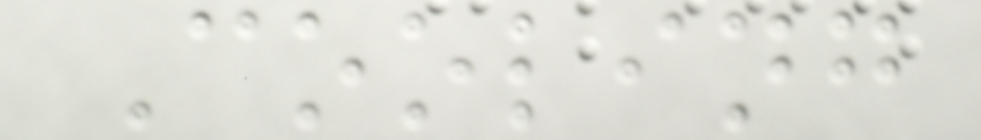Cooling
